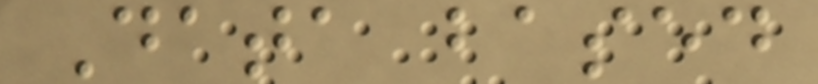Data based
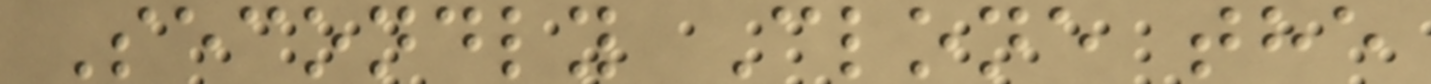Secondly Clone the
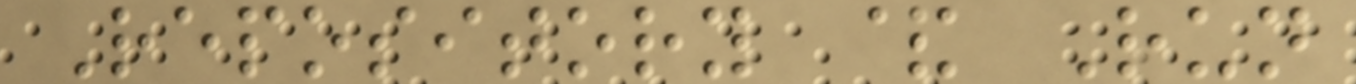Repository & Run
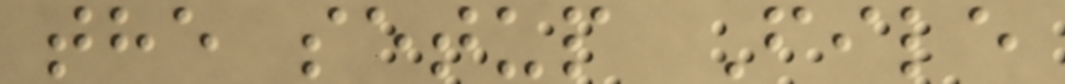the setup File
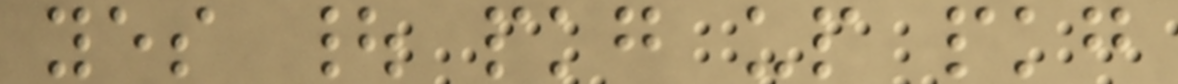yes | pkg up pkg
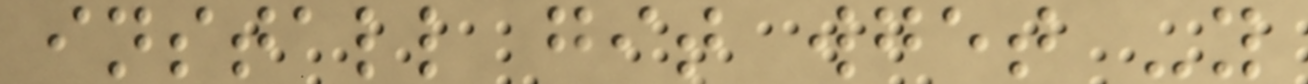install git wget -y
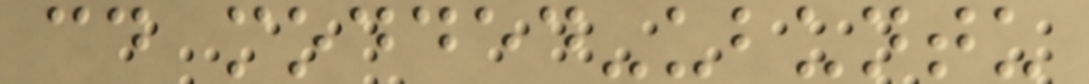cd modded-ubuntu
